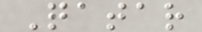Qatar
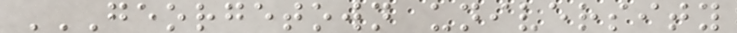GEORGETOWN UNIVERSITY
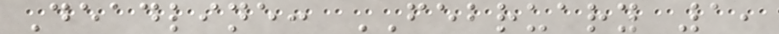Deadline: FEBRUARY 1,
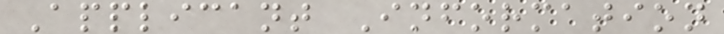Applicant Information
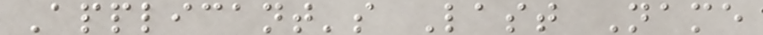Applicant's Last Name
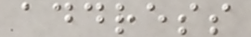address
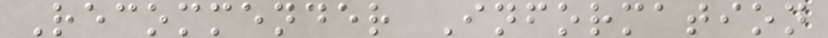Recommender Information
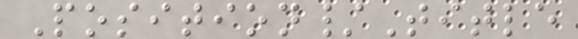Position/Title
